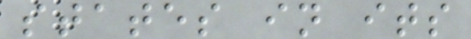states in its
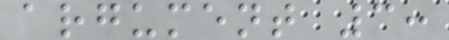argument 3:
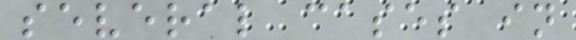several cases in
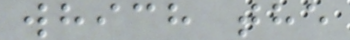which the
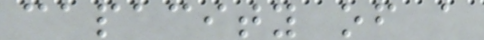capacity of a
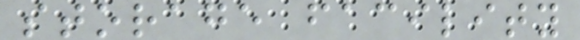storage facility
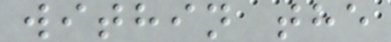within the
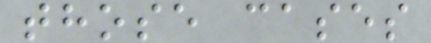those cases
